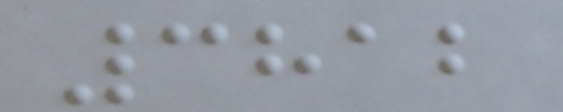3812
